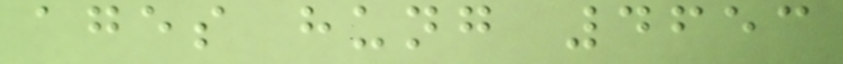ages hung 4653
